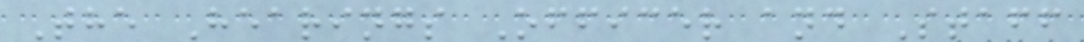The Hearings Officer and Staff
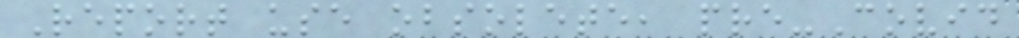Report use obsolete, pre-Covid
